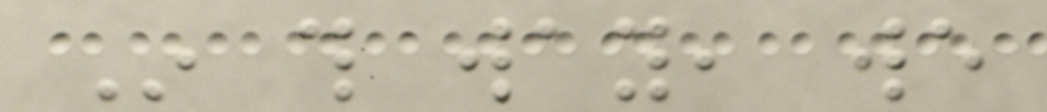In this way, we
